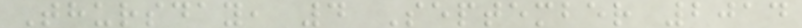Thursday, 4 September 2014
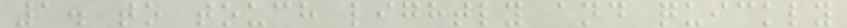1. to touch lightly and quickly
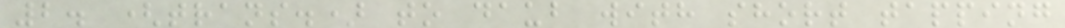2. (trans.) to daub with short tapping
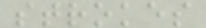strokes
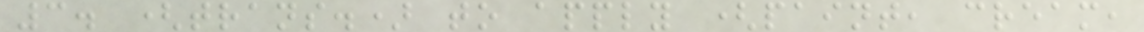3. (trans.) to apply (paint, cream,
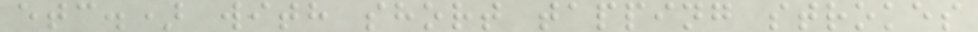etc.) with short tapping strokes
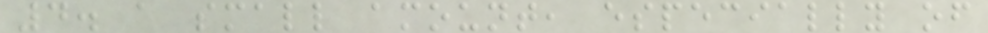4. a small amount, especially of
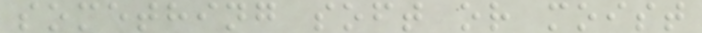something soft or moist
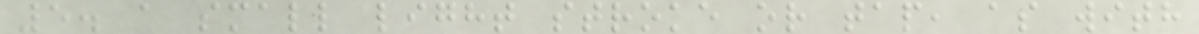5. a small light stroke or tap, as with
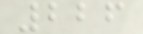226
